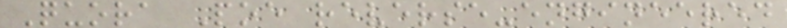Quora Poe reverse-engineered
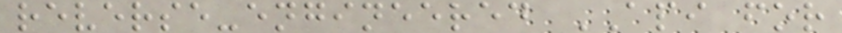reverse-engineered API for
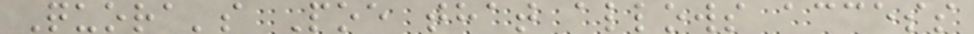Quora's Poe that allows access
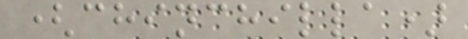(chinchilla)
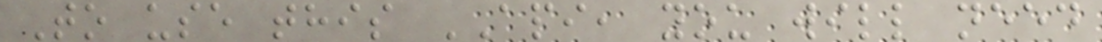To use this API, you will need
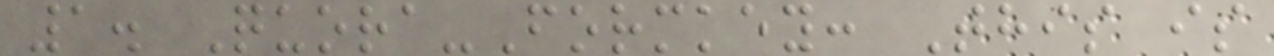1. Quora-Formkey: This is
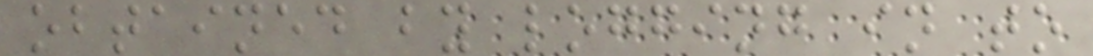obtained by logging in to
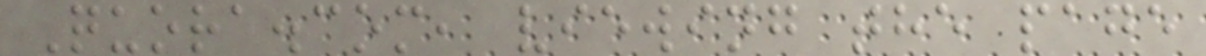Quora.com, viewing the page
